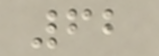62
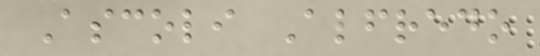Ascoli Alfredo
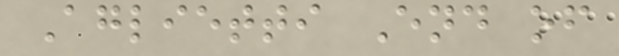Aglietti End of
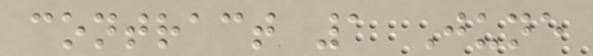contract 1 June
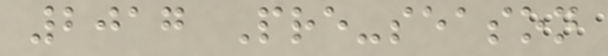2017 Pre-season
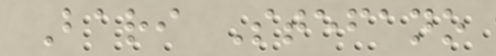Bari Stefano
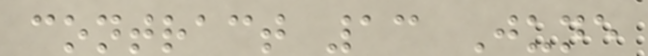contract 13 June
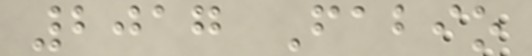2017 Fabio
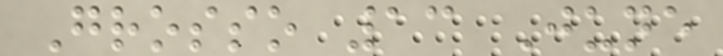Grosso 13 June
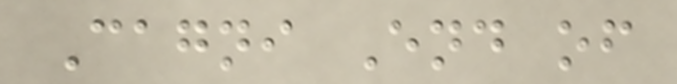Cagni End of
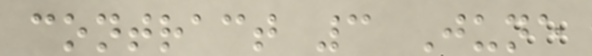contract 3 June
